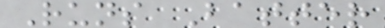Runs Batter
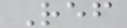Ref
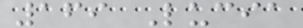169 Lucia
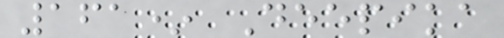161* Deepika
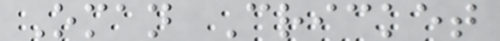Oman Cricket
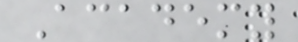Academy
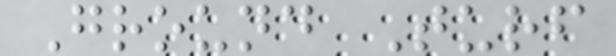Ground Turf
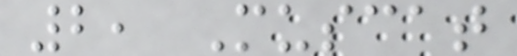2, Muscat
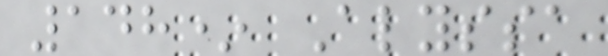148* Alyssa
